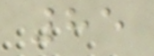85
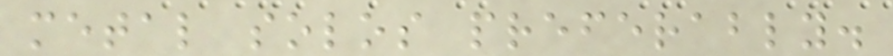metal solos preferably.
